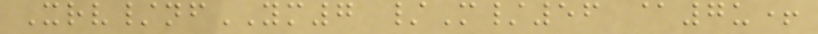Xrv/nfYM7 /M/56 @7u+
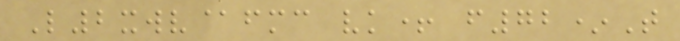L2xwv@fmc vk+ f72*T
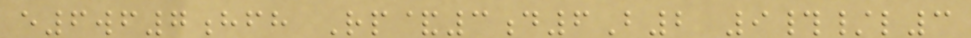e6wf7hfh Rp&3d6B2 9#/l3
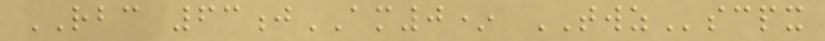RBC 63jAM0* TWZscpx
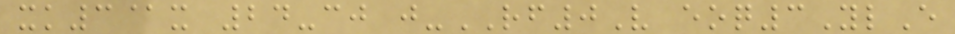xk3@x 24-cj j-RF0V eoq3YlE
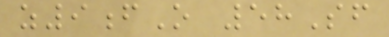z9fO 58Sf
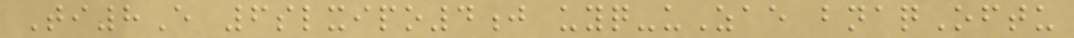Ti8E 6slxipo4j uyq-uZae bnaqOftu
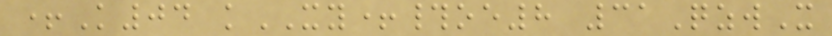+K04 kXY+#oe8 31QzwX
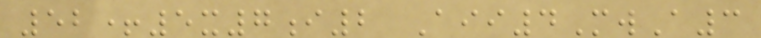52+5x7i2 Aii4MwA3
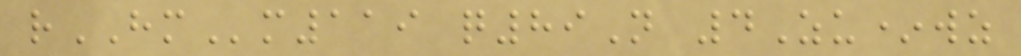rHMm119 q89N 4Zu*wz
